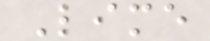Lime
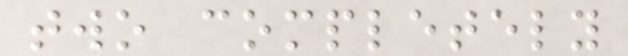two completely
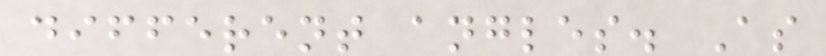different angles. As
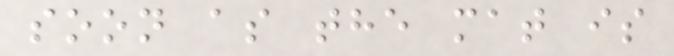soon as the mat is
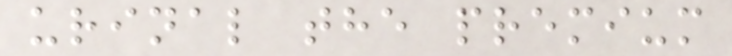urinal the premium
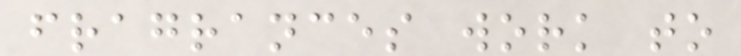fragrances work to
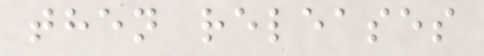then releases
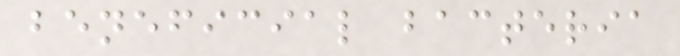beneficial bacteria
